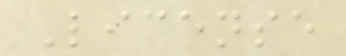License
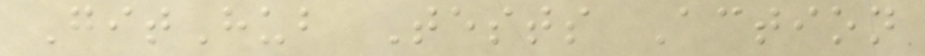GitHub Tests Action
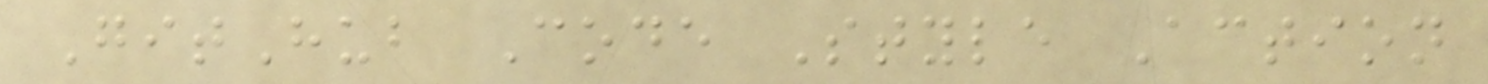GitHub Code Style Action
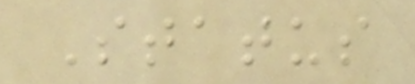Status
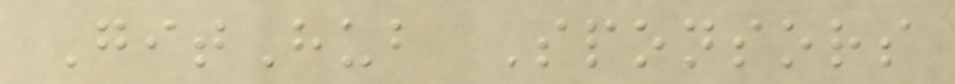GitHub Sponsors
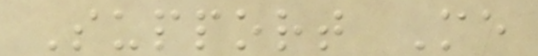Support Me
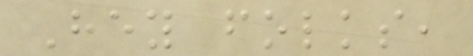Hey folks,
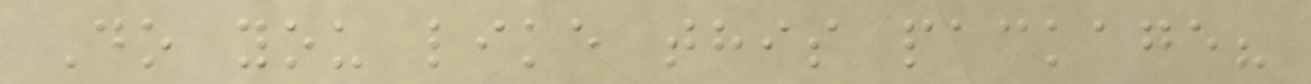Do you like this package?
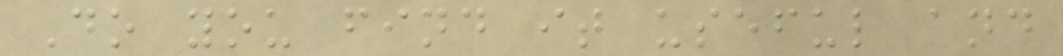Do you find it useful and
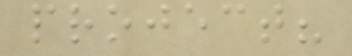project?
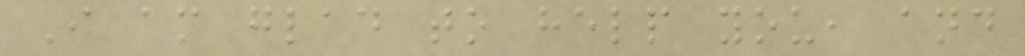I am glad to help you, and
